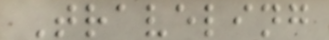Traveling
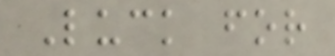Luck for
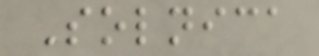Solnica
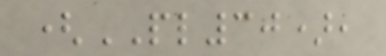(PL30),
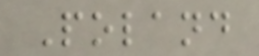Poland
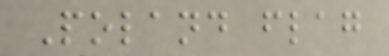Poland flag
